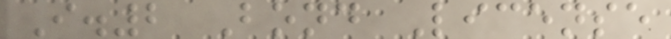I.2 Bond License
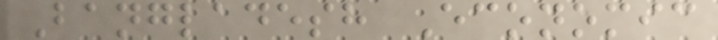Bangladesh Economic
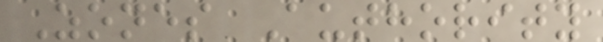Zones Authority
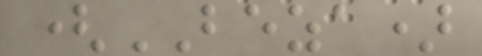(BEZA)
